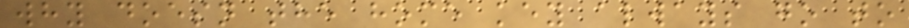why doesn the home key always go to
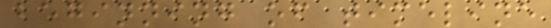beginning of timeline
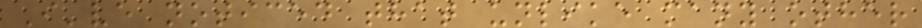I've noticed that unlike many other
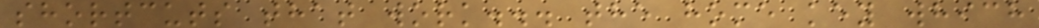shortcuts that work... the home key which
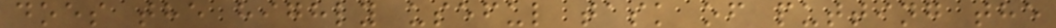does the highly useful task of putting the
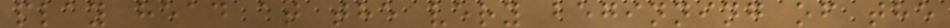play head at the very beginning of the
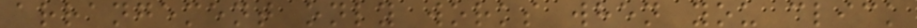arrangement only works when you click
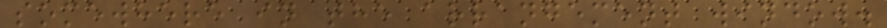somewhere in the arrangement window.
